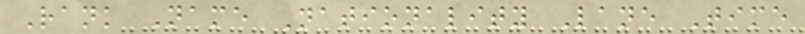Rank Name Nationality Lane Time
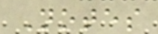Notes
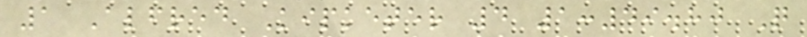1 Alfred Kipketer 4 1:49.80 Q
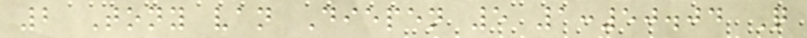2 Tony van Diepen 5 1:50.04 Q
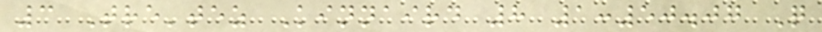3 Tre'tez Kinnaird 8 1:50.07 Q
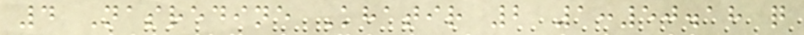4 Nasredine Khatir 2 1:50.18 q
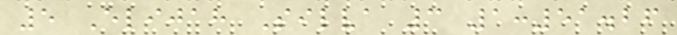5 Elijah Silva 3 1:51.26
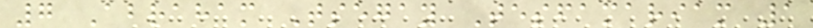7 Abraham Tsegay Tesfamariam 1
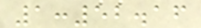1:52.16
